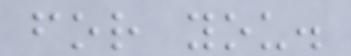for you.
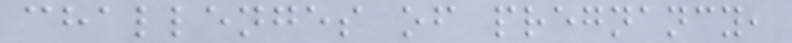challenges of pregnancy,
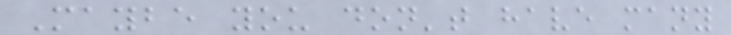Maybe you don't have many
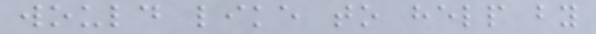would like to help by
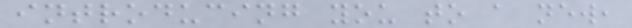introducing you to a new,
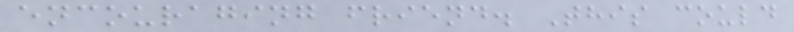encouraging friend. This could
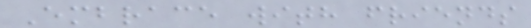Embrace with friends
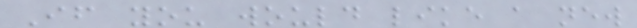If you would like a new
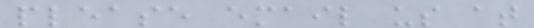please email us at
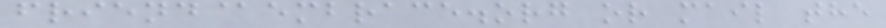friend@embrace.org or mail the
